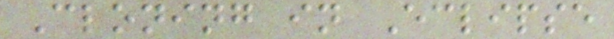Cloning in Eclipse
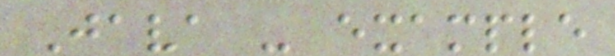Java - example
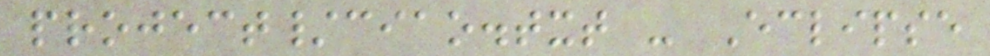project/ciao.txt - Eclipse
